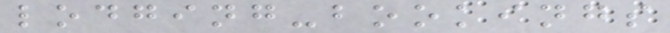lodging-bookings
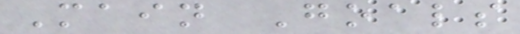Main Goals
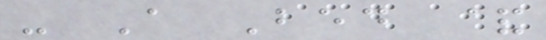- A Bed &
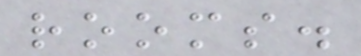rooms.
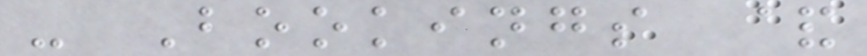- Bookings &
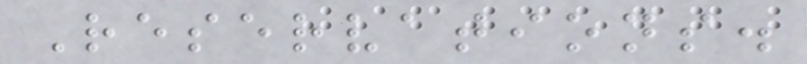Reservations.
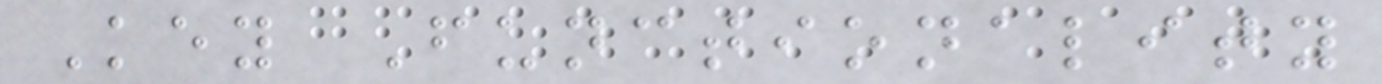Key Functionality
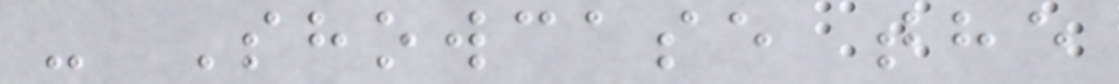- Showcase the
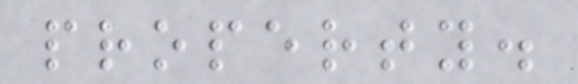property.
